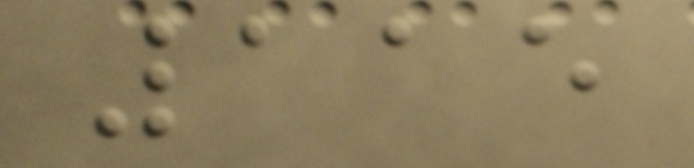115
